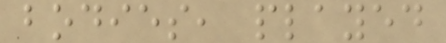bodies, played
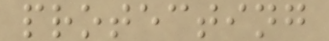protecting
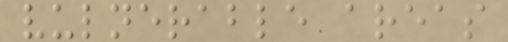vulnerable areas
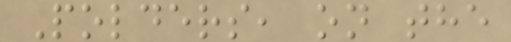Polders, on the
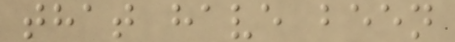that have been
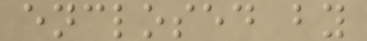enclosed by
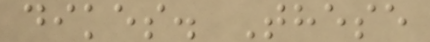dikes. These
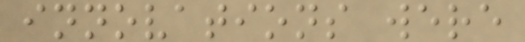innovations were
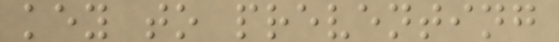key to preventing
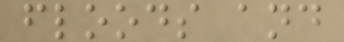floods and
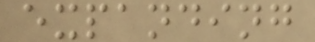expanding
